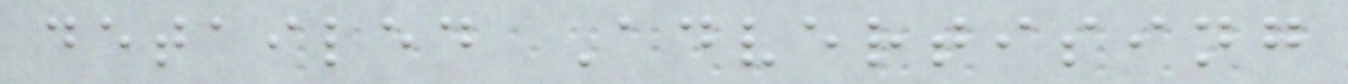detailed Advertising
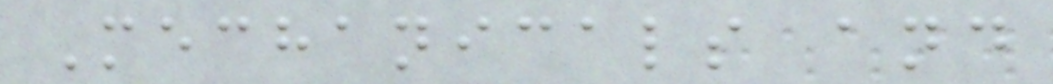Mechanicals and
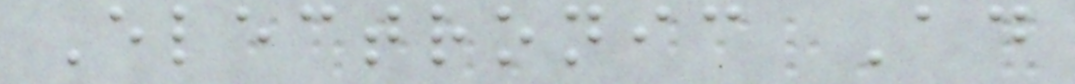Electronic Ad
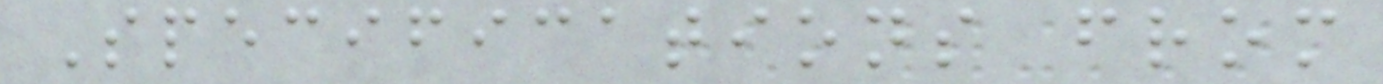Specifications from
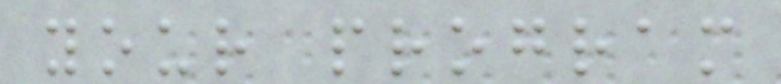your program
